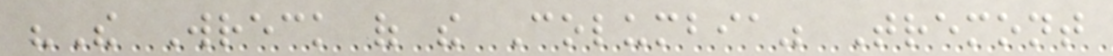"The Wreck of the Columbia" Tremont
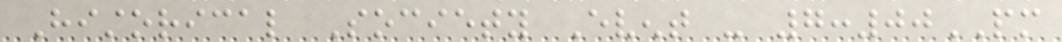Historical Society Event - 7:00PM
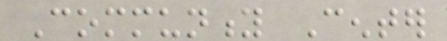Community Center
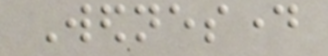Wednesday
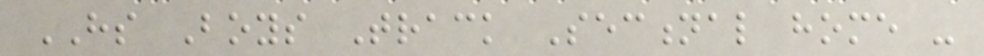HS Boys Track Sectional home -
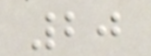20
